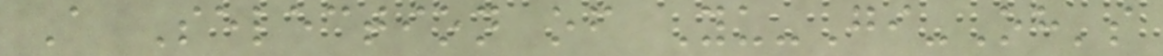A Selection of Yu-Gi-Oh's
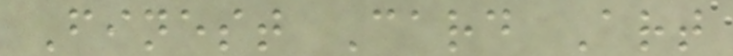Finest Card Art
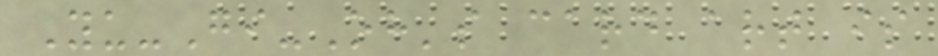Yu-Gi-Oh's card art is
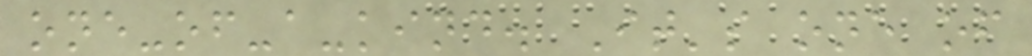one-of-a-kind. It's one of
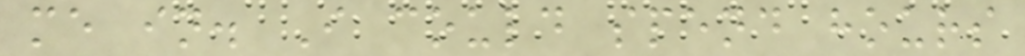me in. I could spend hours
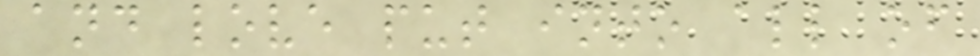and love put into all of
